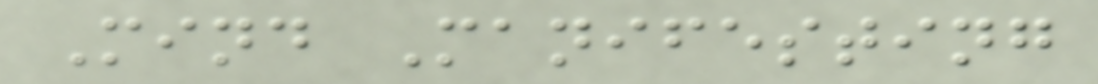Mind Manifesting
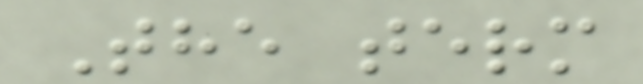The term
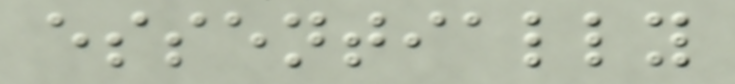essentially
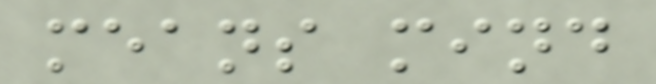means mind
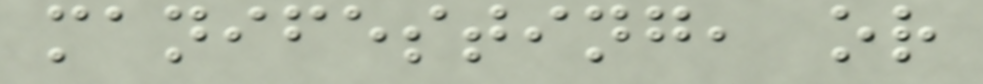manifesting, or
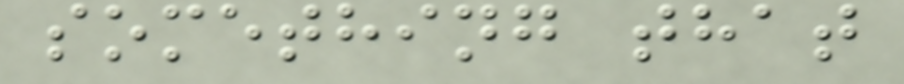something that
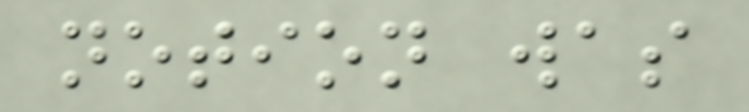notion was
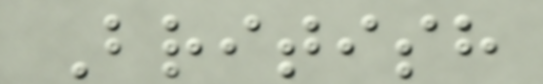British
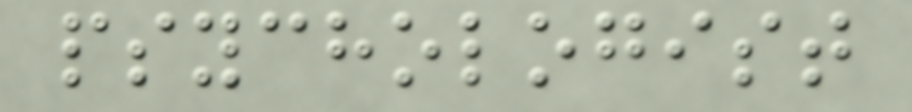psychologist
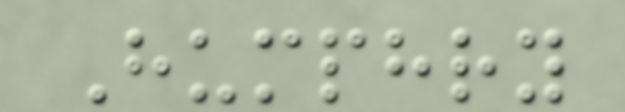Humphry
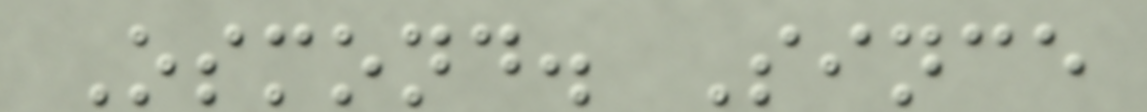Osmond. Since
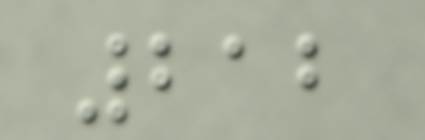212
